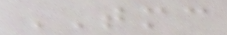TMC
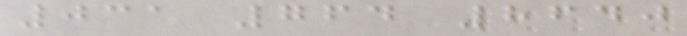031 764 8640
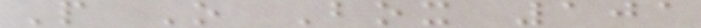P O Box 101
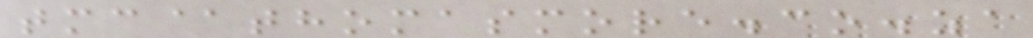tmc@thomasmore.co.za
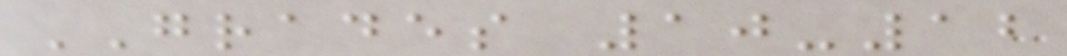GRADES 10-12
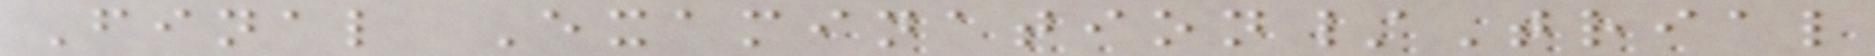Final Examination/Trial
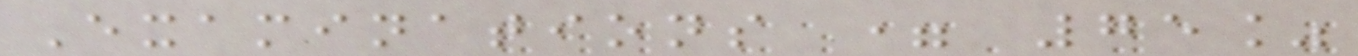Examinations = 75%
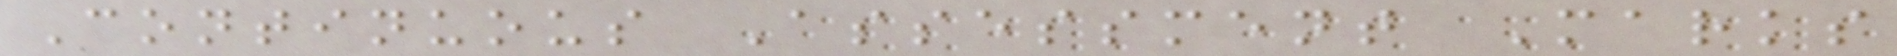Continuous Assessment Marks
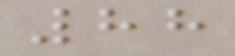88
